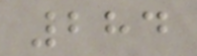284
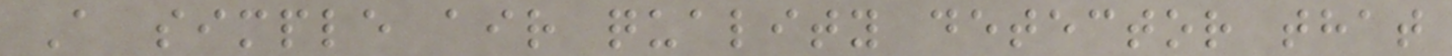A simple air quality detector that
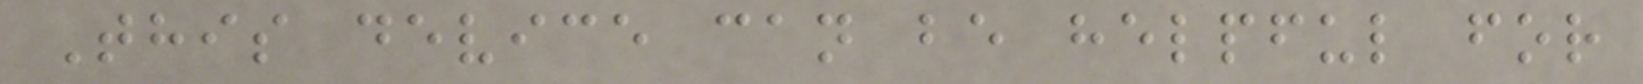This device can be helpful for
